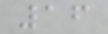16
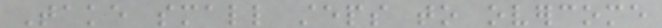Take small steps to overcome
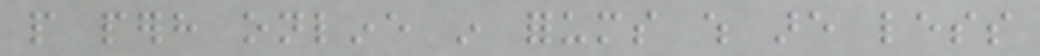people perhaps online in forums which are less
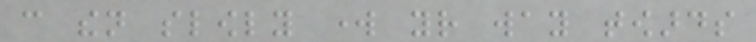can then slowly work your way towards
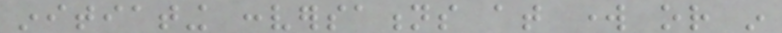initiating conversations at work or in
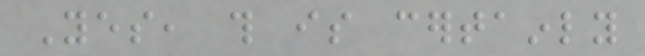Yes, this is certainly
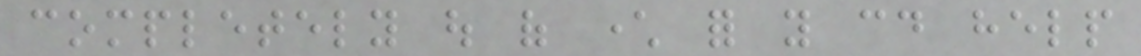completely out of character for you could help
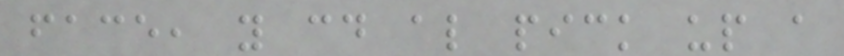face, you could also pick up a
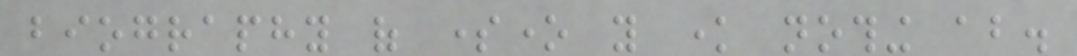biography of someone you know nothing about.
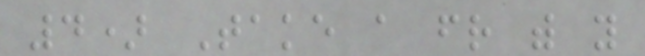4) Take a friend with you
